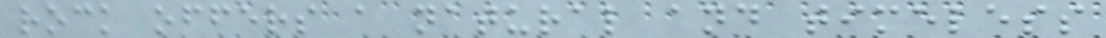rock offers a natural and timeless
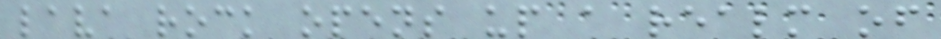lava rock opens up a realm of
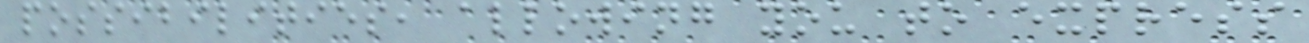possibilities, allowing you to express
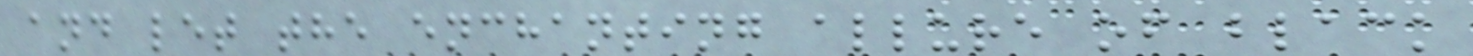and let the enchanting allure of black
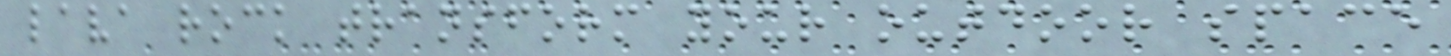lava rock transform your outdoor space
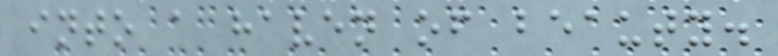into a haven of beauty.
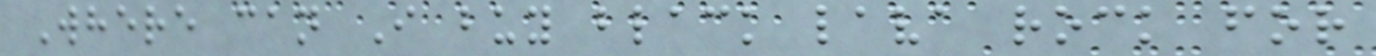Where can I buy black lava rock for
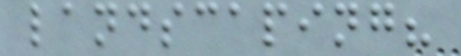landscaping?
